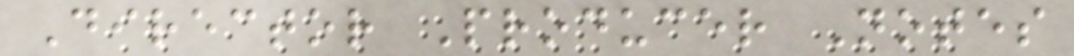Director Producer Notes
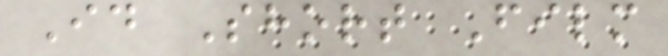Id Short Film
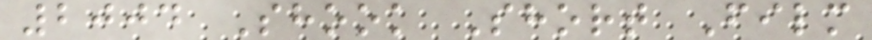2004 Shook Short Film
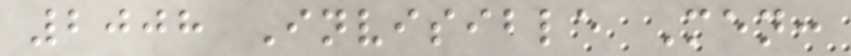2008 Invisible Men:
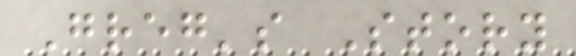Greg's Story
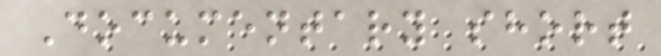Documentary short
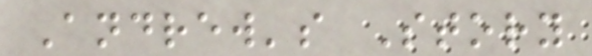Andrew's Story
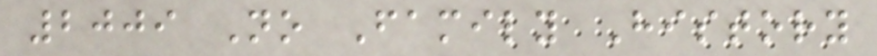2009 No Family History
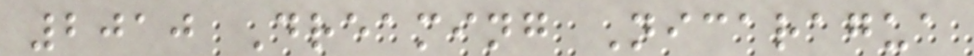2010 Dreaming Nicaragua
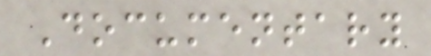Documentary
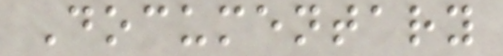Documentary
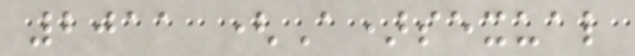2011 (A)sexual
